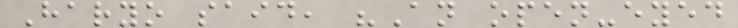Haryo said, "An open-eyed
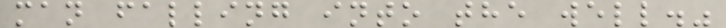man falling into the well."
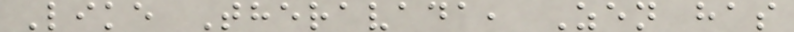Like Theravada, Zen has
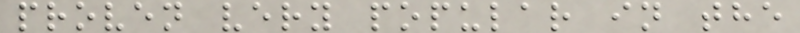proven very popular in the
